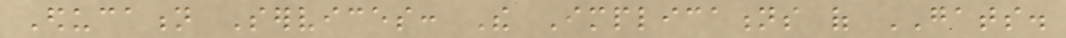Education Services: The Implications of GATS.
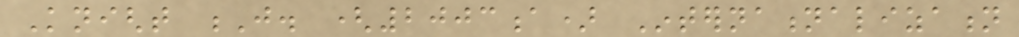Knight J. (2003a) Internationalization
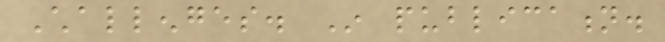Challenges. In publication.
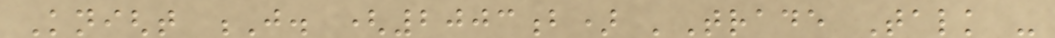Knight J. (2003b) 'Trade Talk -
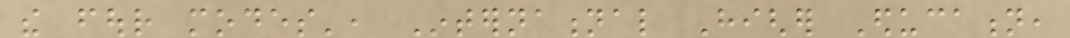the four modes', International Higher Education,
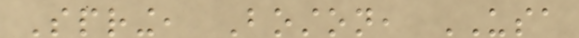Spring, Boston, USA
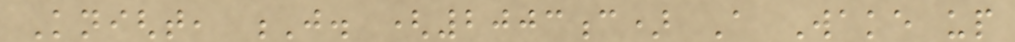Knight, J. (2003c) A Wake up
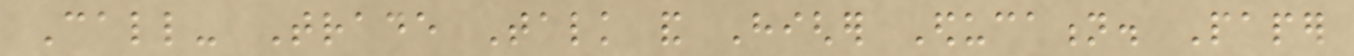Call- Trade Talk and Higher Education. Paper
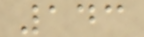143
